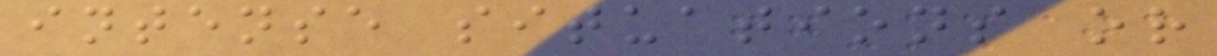intense situations or
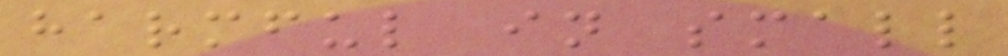harmful in small
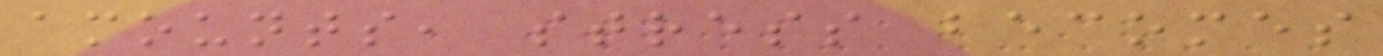amounts, stress becomes
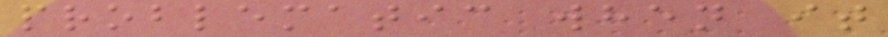problematic when it
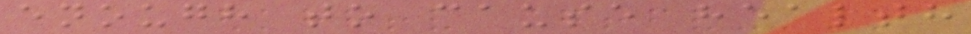enough to cause health
